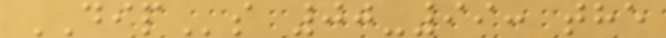DIPs 00-99: the
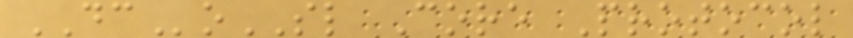DCoSL Core Protocol
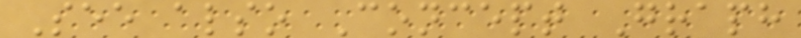See also Concept Graph
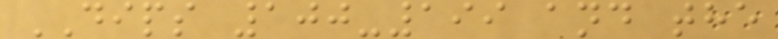DIPS 100-199 and the
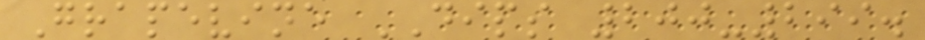Grapevine DIPS 200-299.
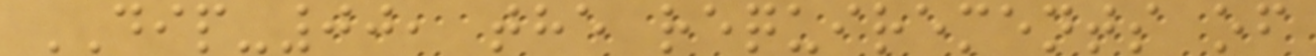DIP-00, the requirements of
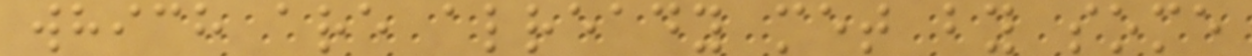which are already met by some
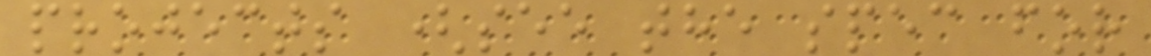projects (see the spec for
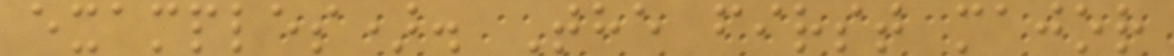examples). The first major
